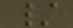/
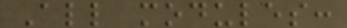All modules:
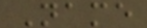Name
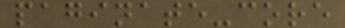paginate-core
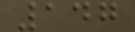147
